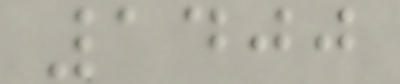1400
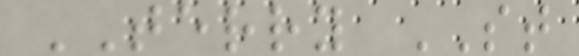TERRY ST
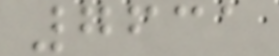7631
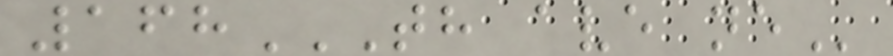168TH AVE NE
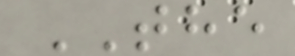THE
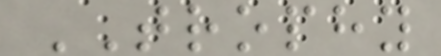TROPHY
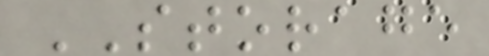STORAGE
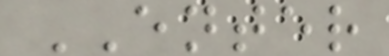ENTER
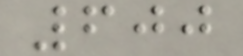600
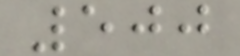500
